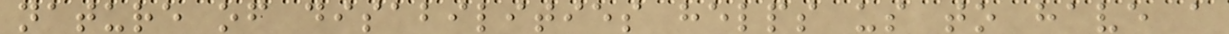nature of disabilities helps us to have a
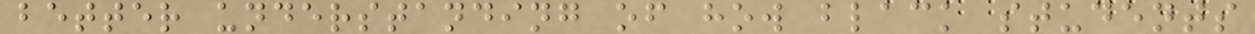better understanding of how black students
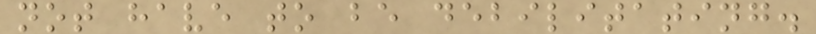not have to be debilitating.
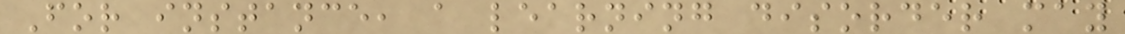For instance, a learning disorder may
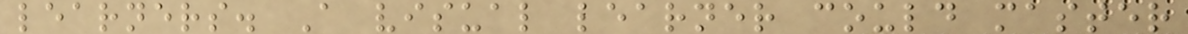learners. A visual learner could master
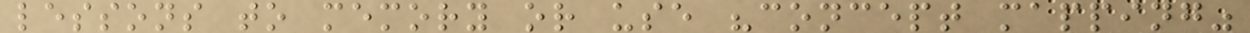lessons to memory or use "concept mapping"
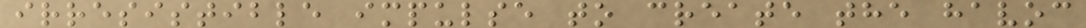irresistible impulse to create the havoc
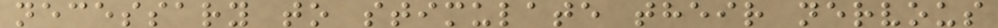necessary to stimulate their nervous
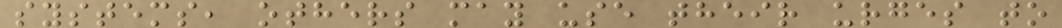systems, others may use their urges to
